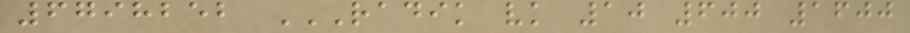6798252 RADIK VK 10 600 1600
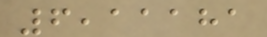6,11181
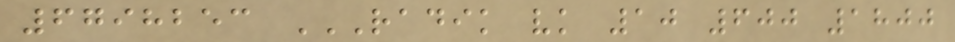6798253 RADIK VK 10 600 1800
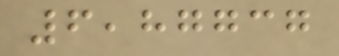6,87737
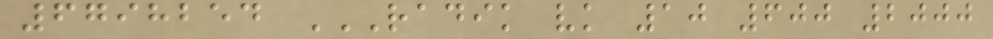6798254 RADIK VK 10 600 2000
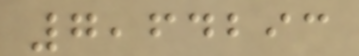7,64293
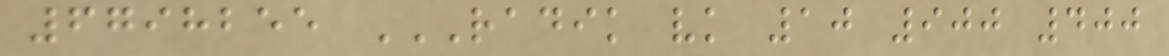6798255 RADIK VK 10 900 400
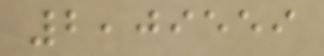2,09559
